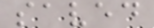saved
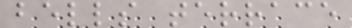bells terrace
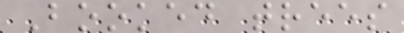Booked trees
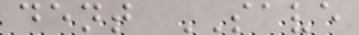dent SAVE
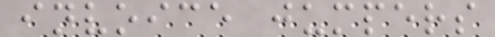invoice jumpers
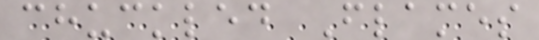chuckled Flames
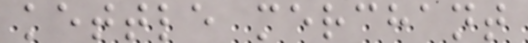kettle merchant
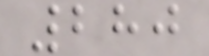280
